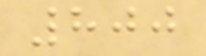800
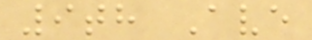9th Ave
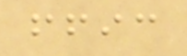ffic
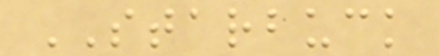STARBUCK
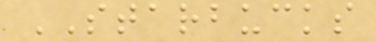STARBUCKS
